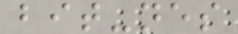bit-nes
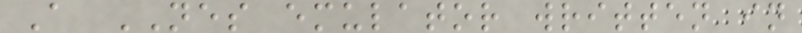A NES emulator written in
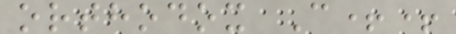orthodox C++
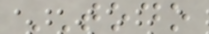TODO
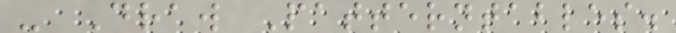- Draw Patterntables.
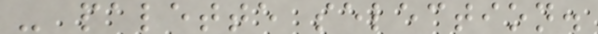- palette selection.
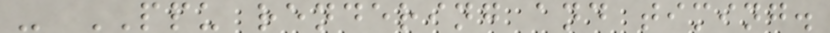- PPU rendering and timing.
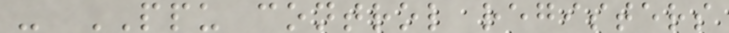- PPU control registers
